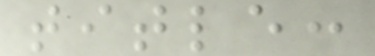title:
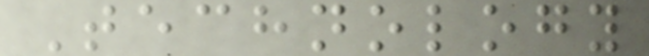Technology
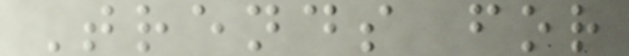Trends for
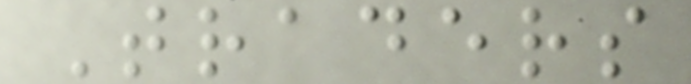Traders
